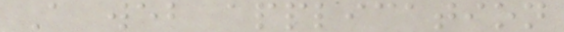A web application
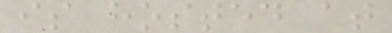is hosted at
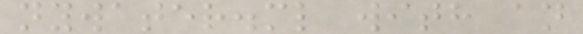nywater.ml with an
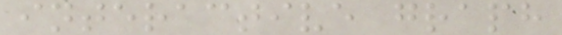interactive graph
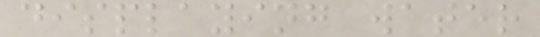displaying water
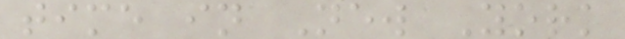time in New York
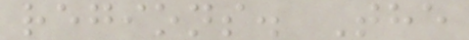regions. The
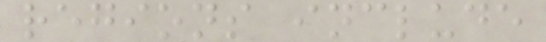regions include
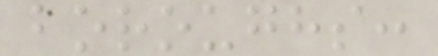boroughs:
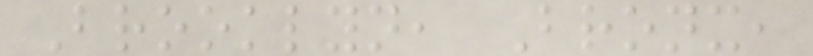Brooklyn, Bronx,
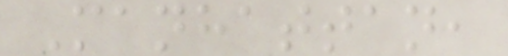Manhattan,
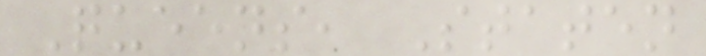Queens, Staten
